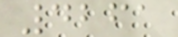4261
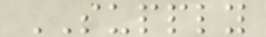SUPPLY
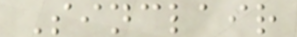Sinclair
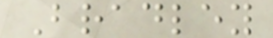Bradley
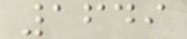1649
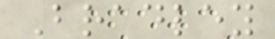Bradley
